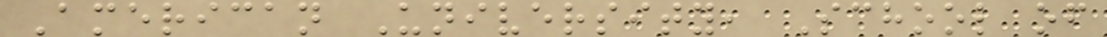American University, School of
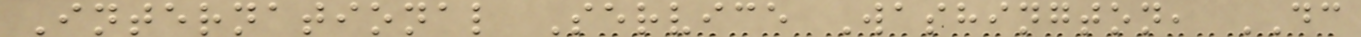International Service Washington, DC
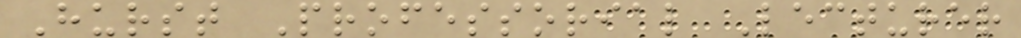Hurst Professorial Lecturer
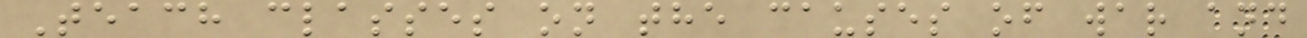Teach classes on the causes of war and
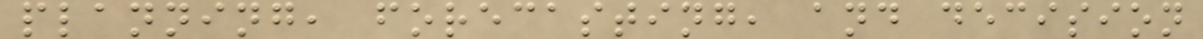planning, forecasting, and decision
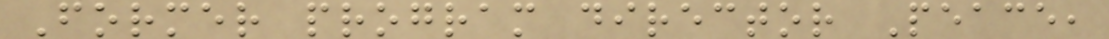Former program director Peace,
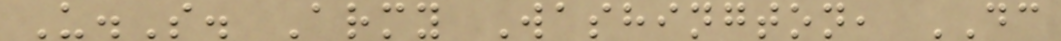U.S. Army Washington, DC
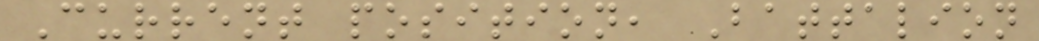Current position, Battalion
